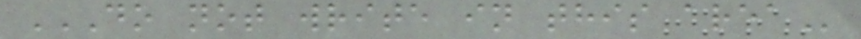DO NOT WRITE IN THIS AREA
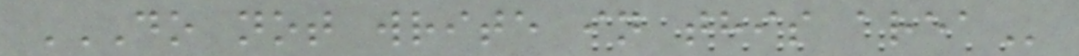DO NOT WRITE IN THIS AREA
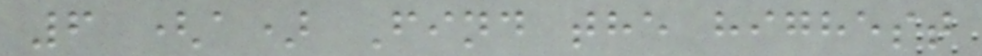6 (a) Find the highest
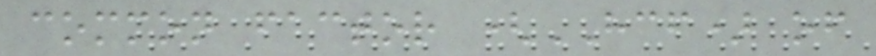common factor (HCF) of
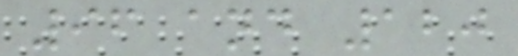96 and 120
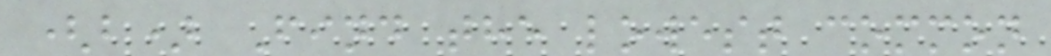(b) Find the lowest common
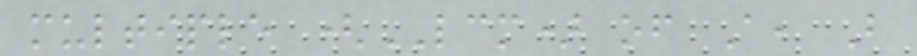multiple (LCM) of A, B
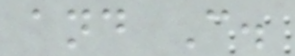and C.
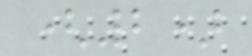(2)
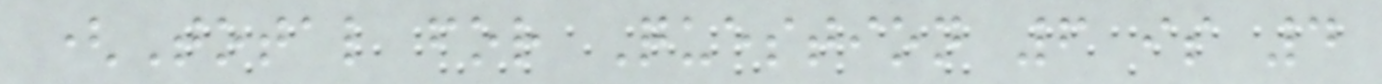(Total for Question 6 is 4
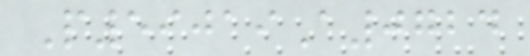P59019A0724
